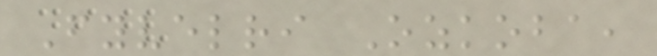Fyvelri Ozkoba,
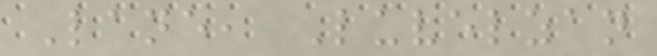Lane, Luvelzan
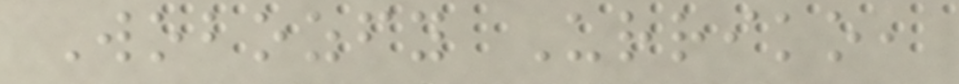Wobozfy Urriko,
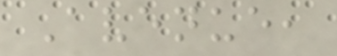Avenue,
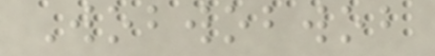Wobwobwob
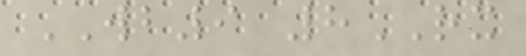WB9 8RX
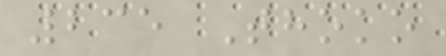235 Thoko
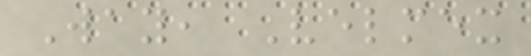Way, Velmex
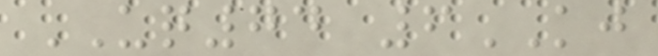UQ74 6KJ
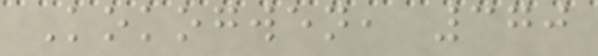Kokogwen, 370
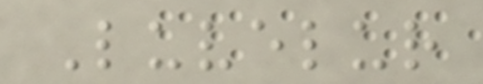Luvelur
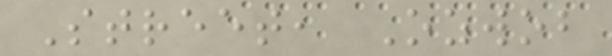Street, Ozwob
